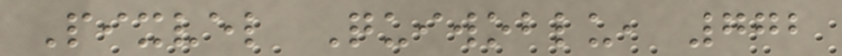Pixvel Quiwoblu, 772
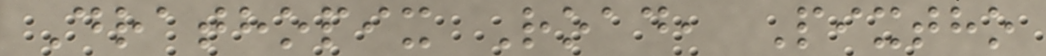Drathopix Road, Pixtho
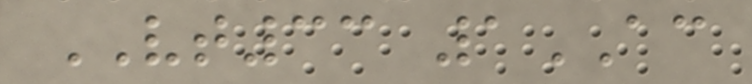VT33 1AC
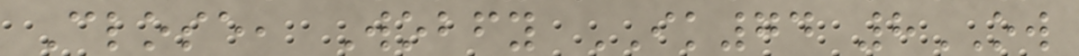Close, Wobfy IK74 8OW
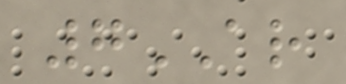7AR
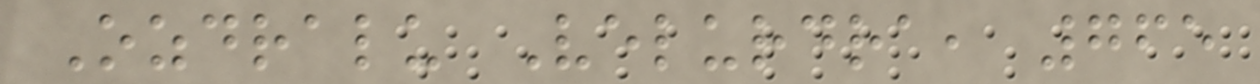Ozdralu Velurdra, 765
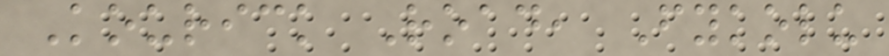Kourick Road, Fykolu
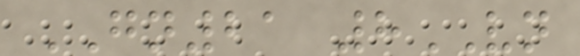GN21 8VN
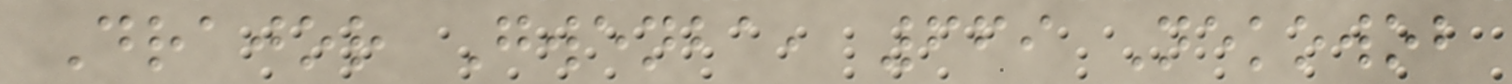Drajor Gwenba, 669 Nekowob
